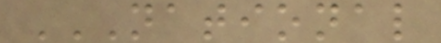NATIONAL
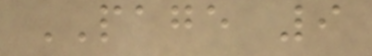PAGE 9
